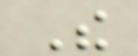The
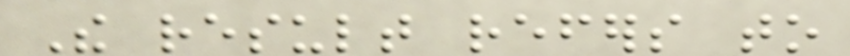The result refers to
